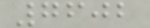7602
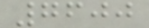7600
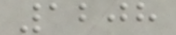1208
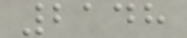2148
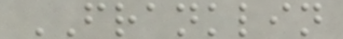FRANKLIN
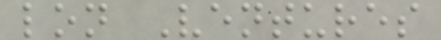lon Ventures
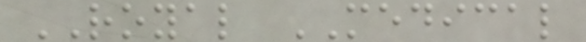ROYAL MEDICAL
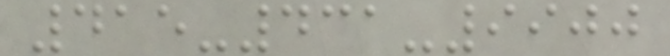415-431-9900
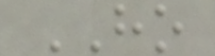HO
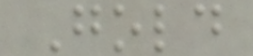Gold
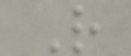R
